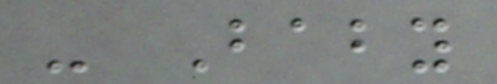- Baby
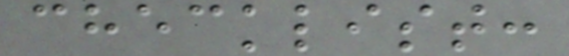checklist:
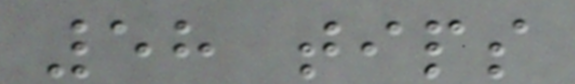58 tips
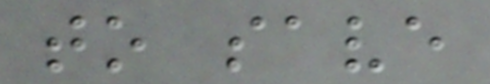to save
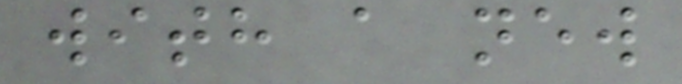with a new
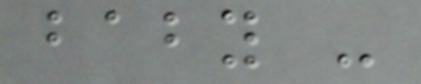baby -
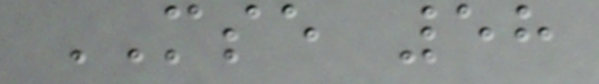MSE 58
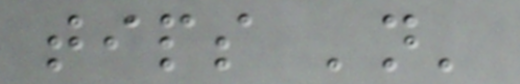tips 'n'
